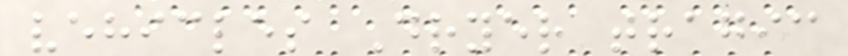vehicles Dryer tragic
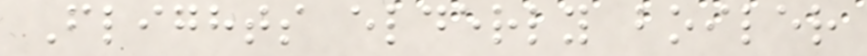Flights elderly boiler
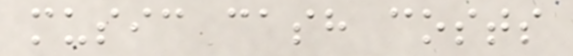music cash costs
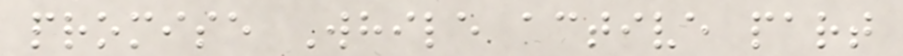promise While active part
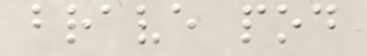brave pod
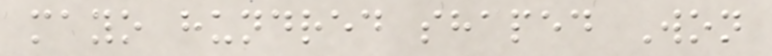mayo hundred shaped Won
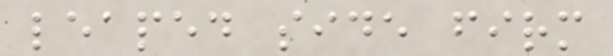leaped side firm
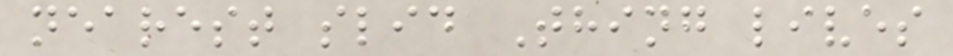nearest slid Thing lives
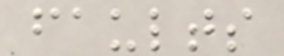faults
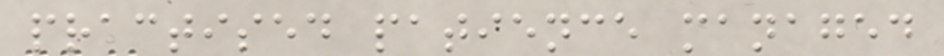practised patience managed
